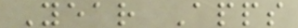Year Apps
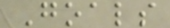Goals
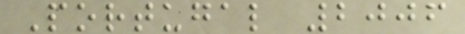Portugal 2006
